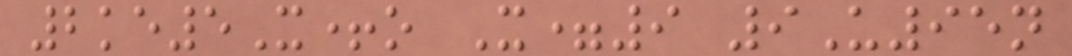2ke5X+o X=9 9U95n
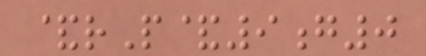&rP&9g0
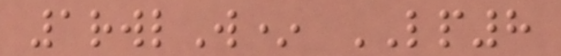1rwlW* LP8
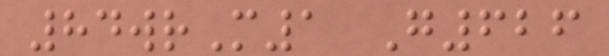84wrM1 G626
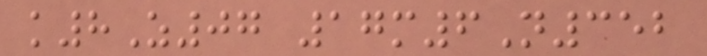k8Z07 17m6N352
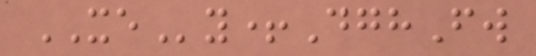XEy+DghFw
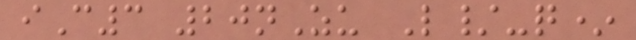iC3 20nZu L/-q*
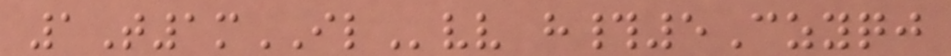1T1mILvv h#5Czyqj
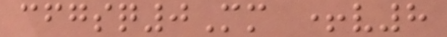cfgsq0Mm +v8
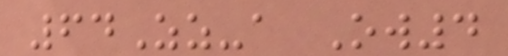64Zz-a Ow4
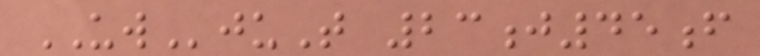UWjuT 23j45f
